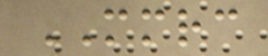MMRC
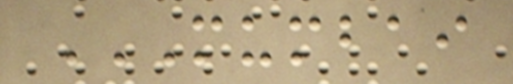MUMBAI
